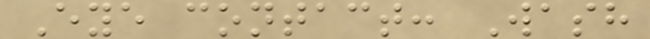Eye contact: Wash
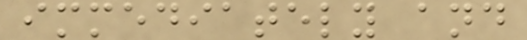immediately and
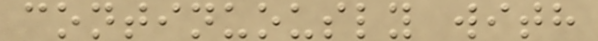continuously with
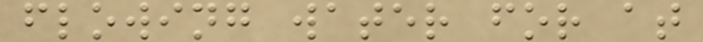flowing water for at
